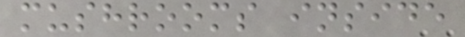mushrooms inside
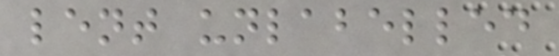lent unlabelled
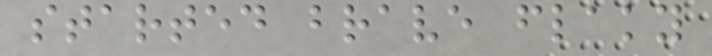started brave flaky
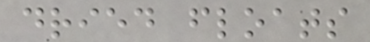dried floats
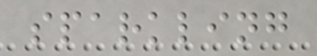sparkling
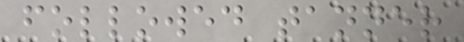followed tanner
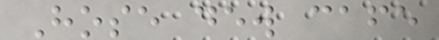Hose dew cafe
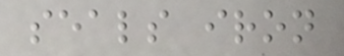seals iron
